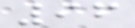96
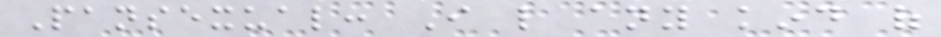Pansexual: I like any kind of
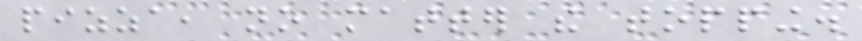pizza, no matter the topping.
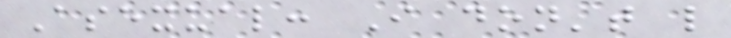Asexual: I don't like
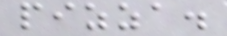pizza.
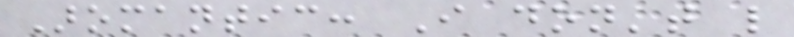Aromantic: I don't like
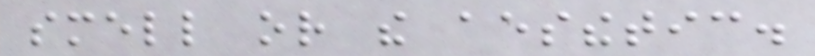smell or the aesthetic.
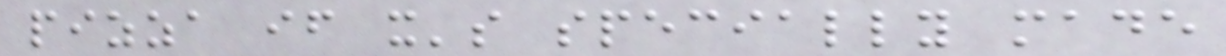pizza if it's specially made
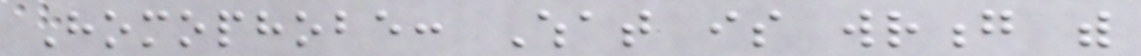Homophobe: What is wrong with
